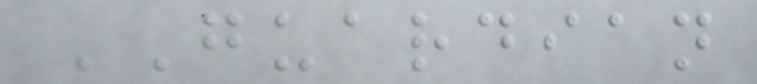GUARDIAN
